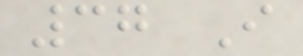37 I
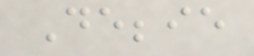Debbie
